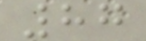87
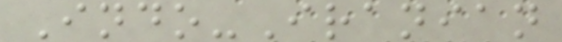Indo-Iranian
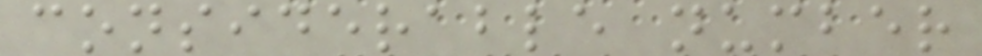considerable number
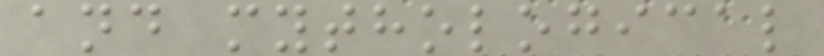and mythological
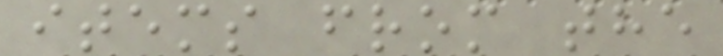items from the
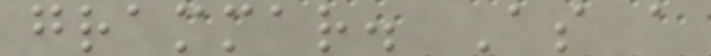grammar. As a
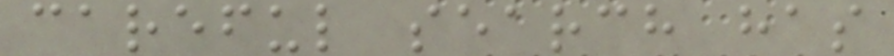careful search has
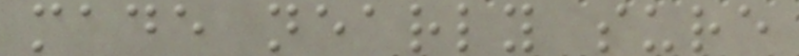made nearly sure
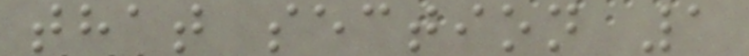that section 1
